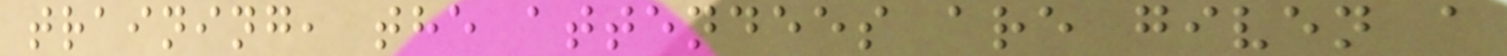training, the attendees are given a
